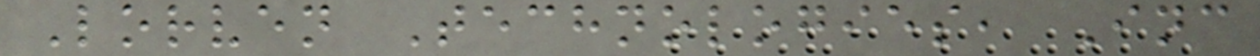Lorven Technologies, Inc
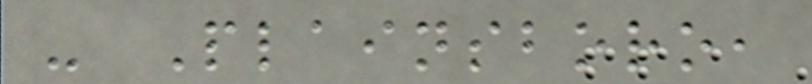- Plainsboro,
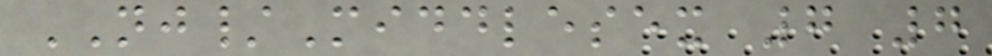NJ/Middlesex 7 7
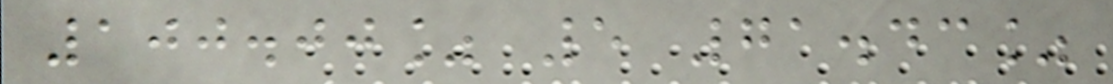100.00% 5 71.43%
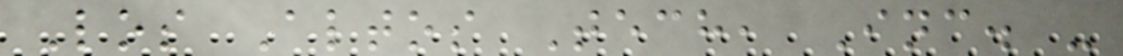Los Altos Tech, Inc. -
